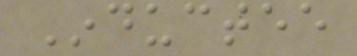Inductee
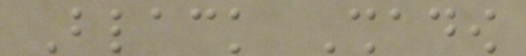Black Shadow
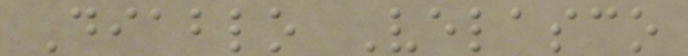Diablo Velasco
